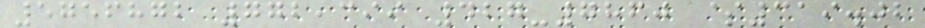5756872 772,399 427-7860 $319.02
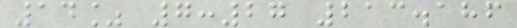14% 7:27 213.186
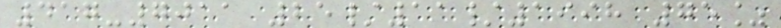417-7011 25/11/1998 75%
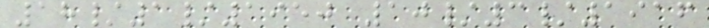18/1/1950 10/3/1916
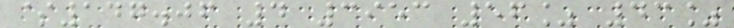$147.06 4 3953 56% 43%
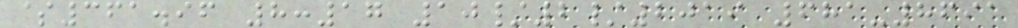$361.96 8:17 10/2/2019 681-8691
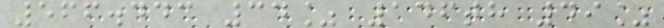566.443 34% 146th 49%
